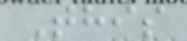This
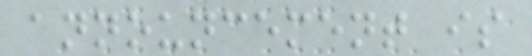announcement is
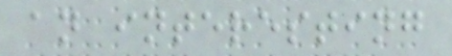an interesting
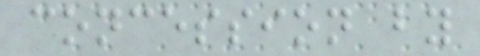concession by
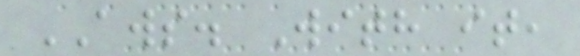AWS. With it,
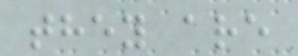they are
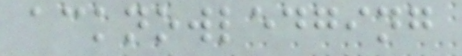acknowledging
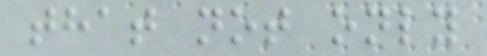that not only
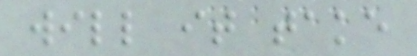will it take
